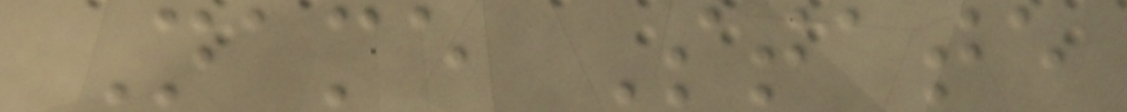Name State
